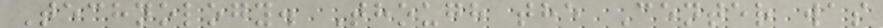Technology. Though the Center was
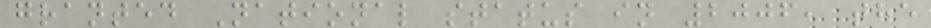granted National status in 2006, the
